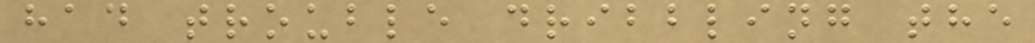had trouble dribbling the
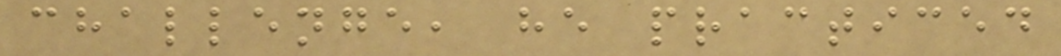challenge, he practiced
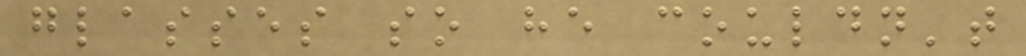glasses so he couldn't
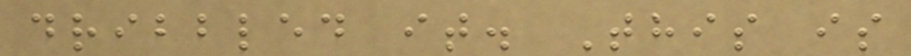dribbled it. This is
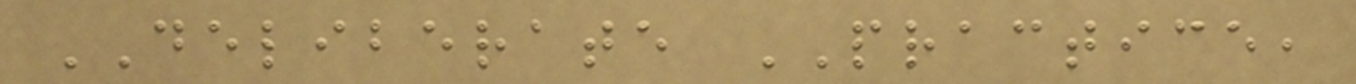DELIBERATE PRACTICE,
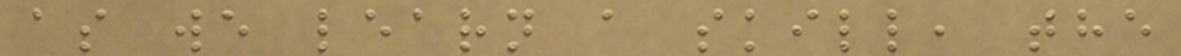as we learn a skill, the
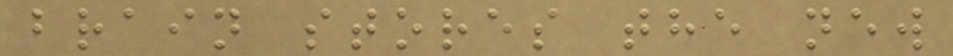brain stores the new
